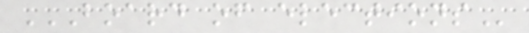BOARD OF ELECTIONS
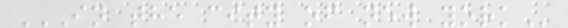IN THE CITY OF NEW YORK
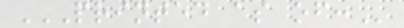PRINTED AS OF:
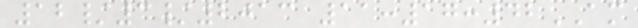12/3/2013 11:17:42AM
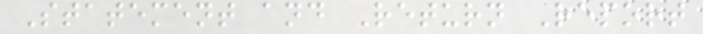Statement and Return Report
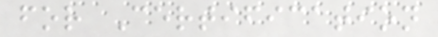for Certification
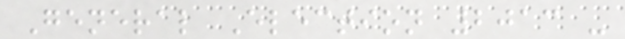General Election 2013 -
